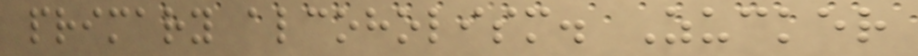primary alcoholism. Zucker
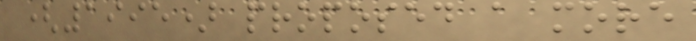(1995) proposed a more
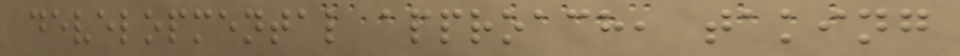developmental approach, taking
